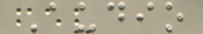Audio
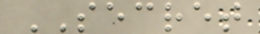SECRET
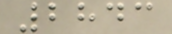2843
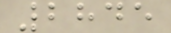2845
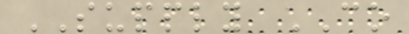SUPPLY CO
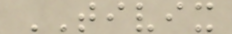TIVIX
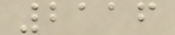2116
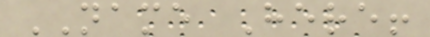NAME Here!
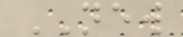NEW
